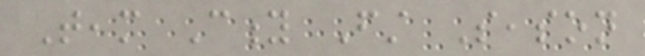Team City First Season
